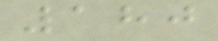180
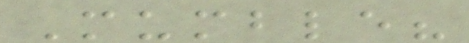Mumble?
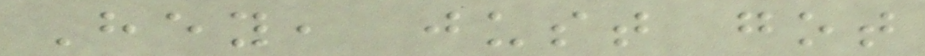Hey, just got
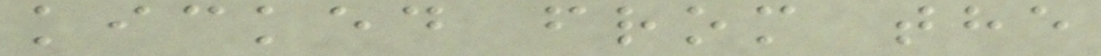kicked from the
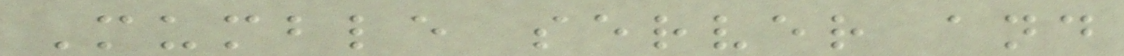Mumble server and
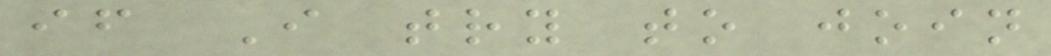if I try to join
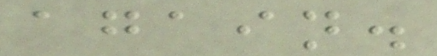again.
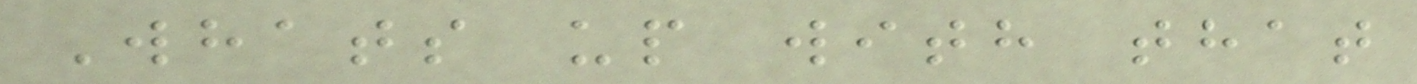Whats up with that
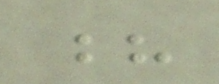?
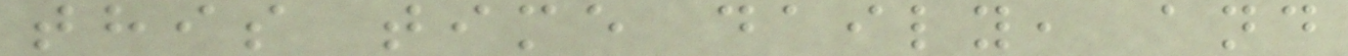this time daily, and
